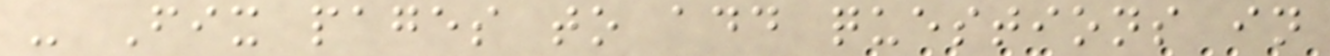- Fix pages to add questions in
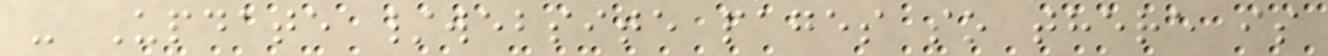- Update /website pages so there is
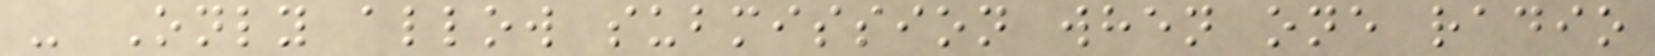- Only allow submission when one radio
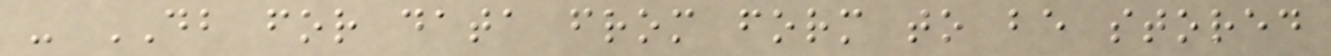- DB for data from form to be stored
